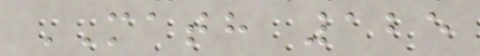MATH 125
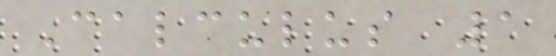Calculus 1
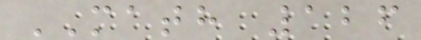MATH 126
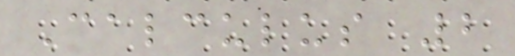Calculus 2
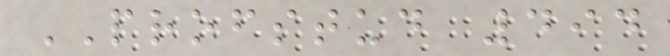PROFSTUD 494
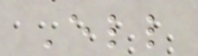Ell
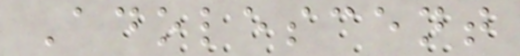Adolescent
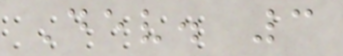Dev. 3
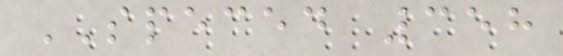SPECED 358
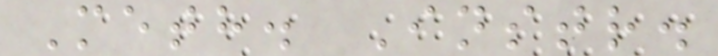Meth. Instr.
